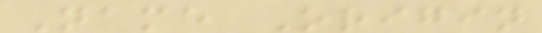Name Origin
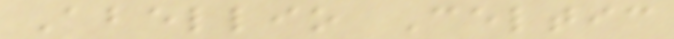Abellio Celtic
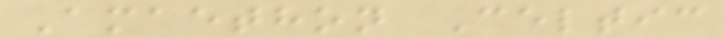Amaethon Celtic
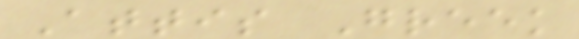Attis Greek
